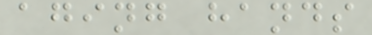aging hands
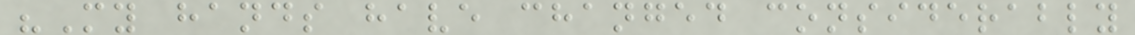"My hands have changed considerably
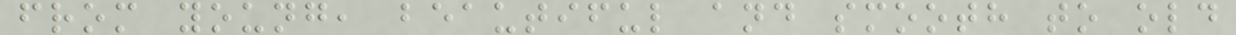from young, beautiful and smooth to old
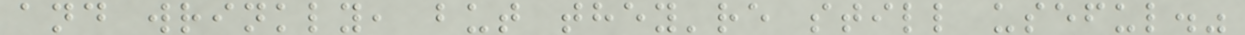and wrinkly, but they're still useful."
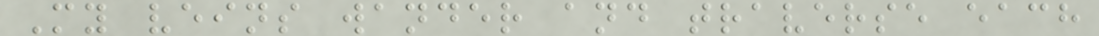My veins wander and traverse each
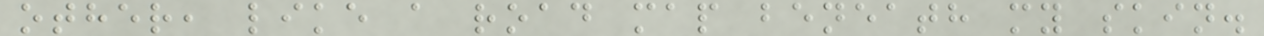other, like a road map beneath my skin.
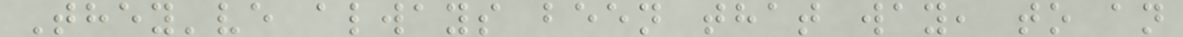They've always been that way, to an
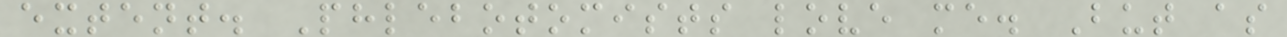extent. Phlebotomists love me. But as
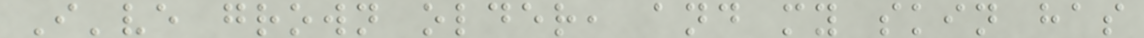I've grown older, and my skin has
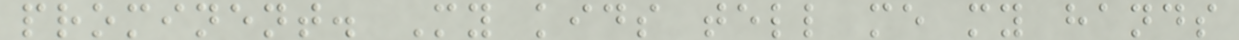prominent. My kids tell me my hands
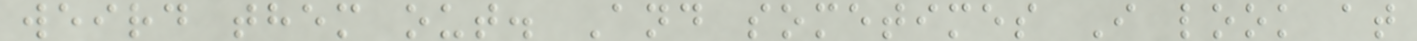weird them out. And sometimes I look at
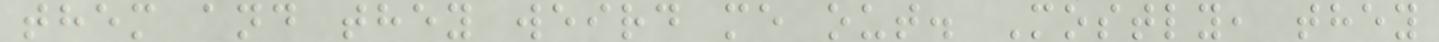them and they weird me out. Mostly, they
